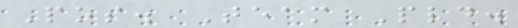Pos. Team Pld.
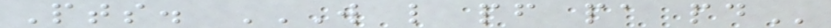Pts. W L PF PA PD
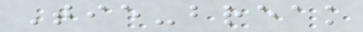Tie-break
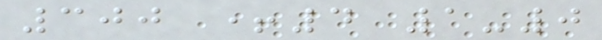300 +4 1-0
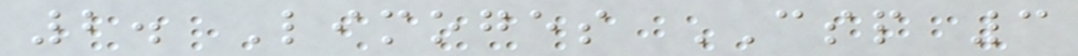2. Limoges CSP 3
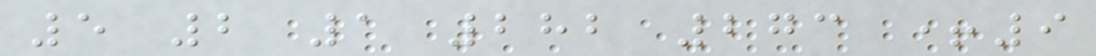5 2 1 282 273 +9
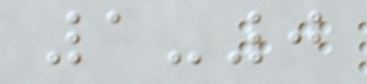1-0
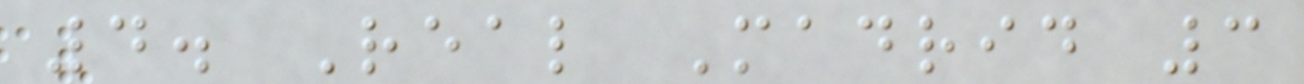4. Real Madrid 3
